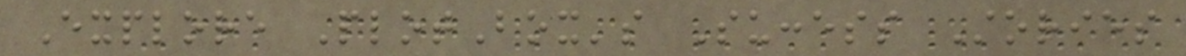Explore PlotBox's Success Stories
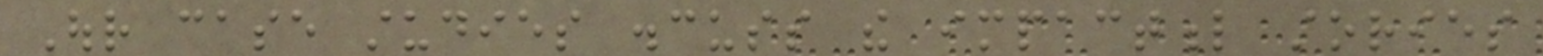Our case studies discuss the impactful stories
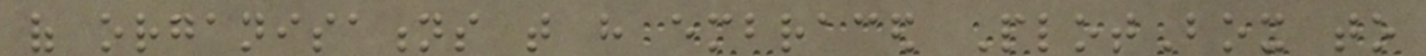of organisations that have embraced PlotBox to
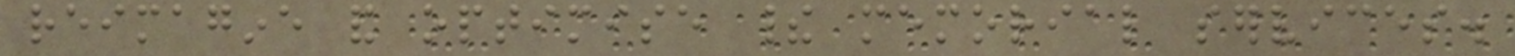reimagine and optimise their memorial services.
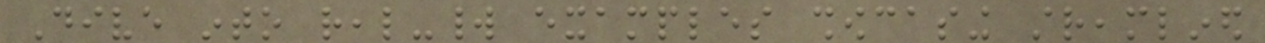Dive into real-world examples showcasing streamlined
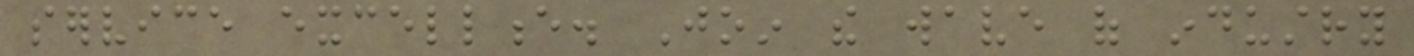service excellence. Join the wave of industry
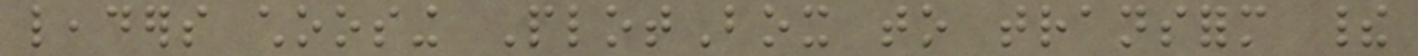leaders choosing PlotBox to transform their
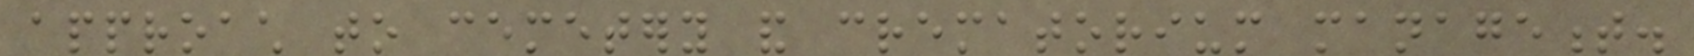approach to cemetery and crematorium management.
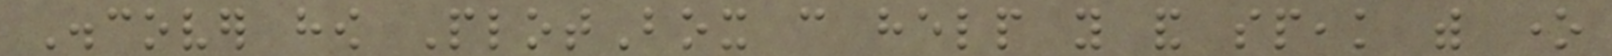Discover how PlotBox can help you and speak with one
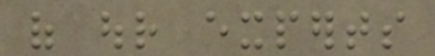of our experts
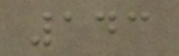143
